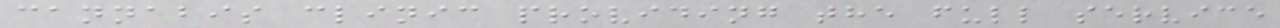cannabis clinic providing the full service
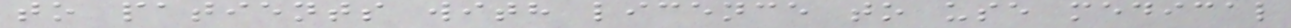to patients with licence to use medical
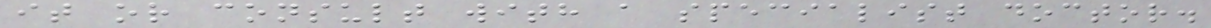it or consult with a specialist doctor.
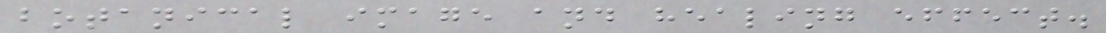botanical image and healing effect.
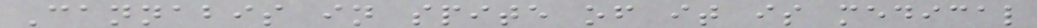Cannabis in spite of it is medical
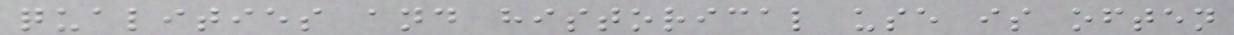qualities and historical use is often
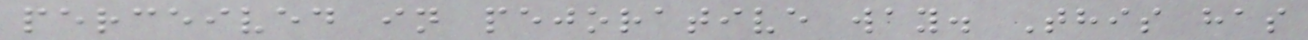perceived in pejorative way. This has
